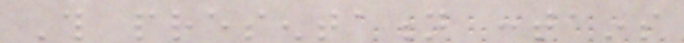This presentation contains
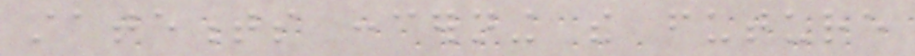statements concerning the future
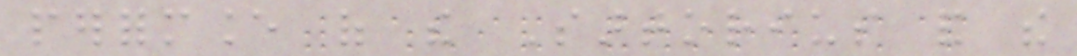performance of the Sartorius and the
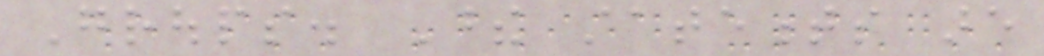Groups. These statements are
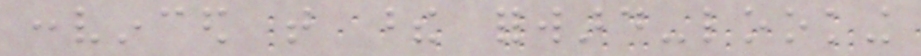convinced that these forward-looking
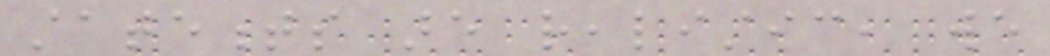statements are realistic, we
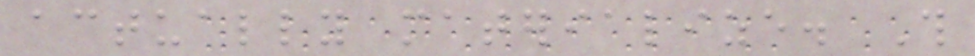actually materialize. This
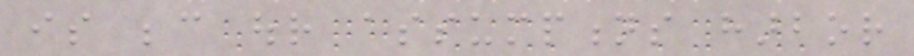is because our assumptions harbor
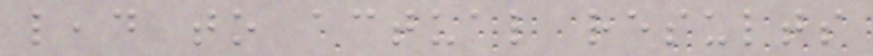lead to actual results
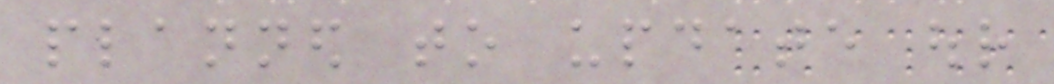planned to update our
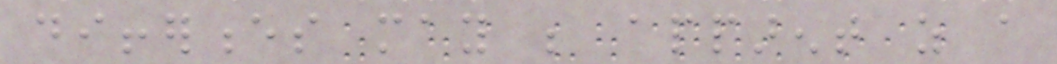differences may be apparent as a
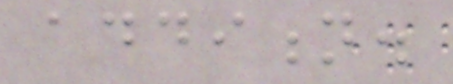addition.
